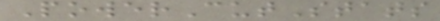PowerCutStats
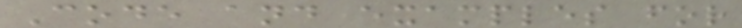Code and examples for
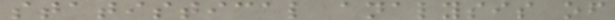statistical analysis of
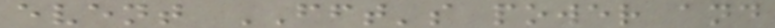event FFT's power and
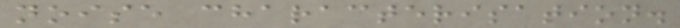noise characterisation.
